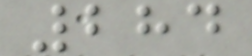284
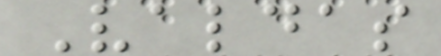Valdas
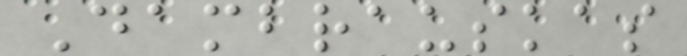Dambrauskas
